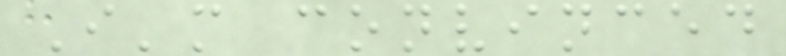I'm convinced
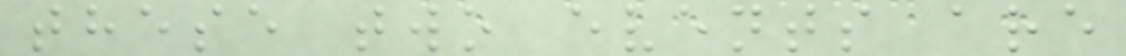these two events are
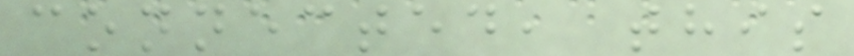connected, this
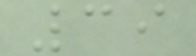39
